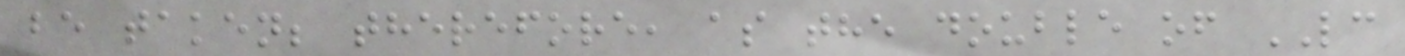be taken; therefore, as the double of LC
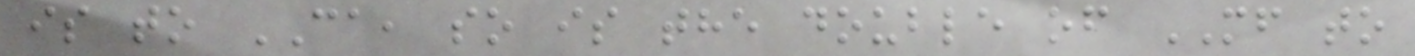is to CA, so is the double of MF to
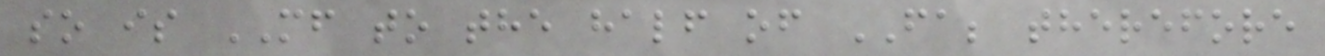so is MF to the half of FA; therefore
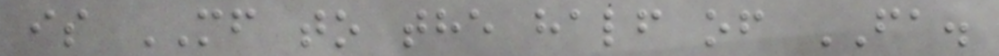is MF to the half of FA.
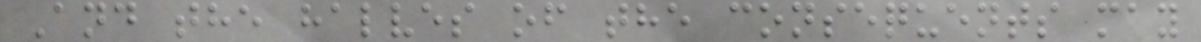And the halves of the consequents may
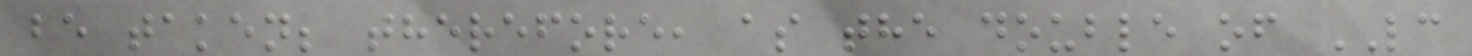be taken; therefore, as the double of LC
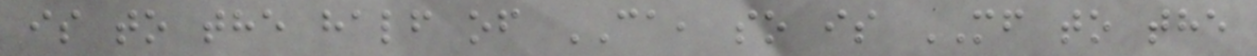is to the half of CA, so is MF to the
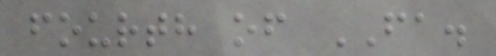fourth of FA.
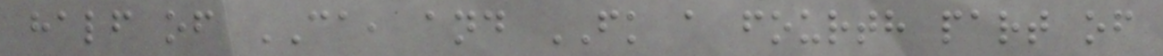half of CA, and FK a fourth part of
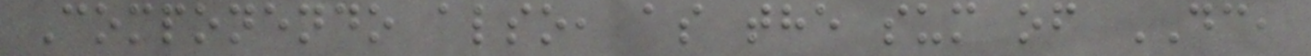Componendo also, as the sum of DC,
